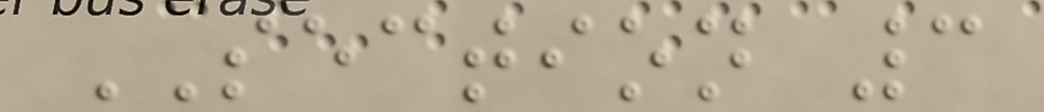SECTION 3
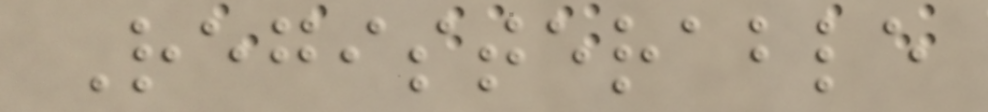Registerable
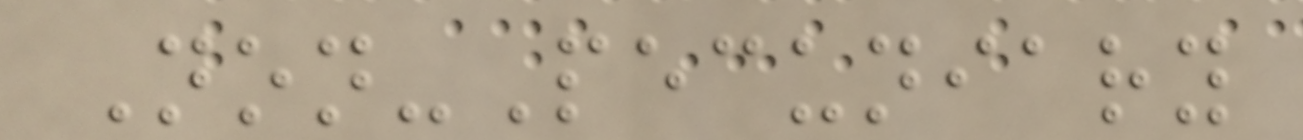Non-Pecuniary
